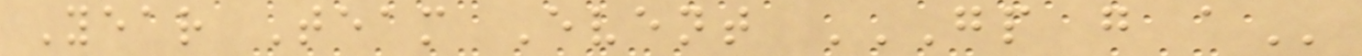Year Team Event GP G A
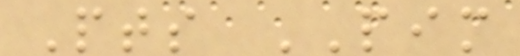Pts PIM
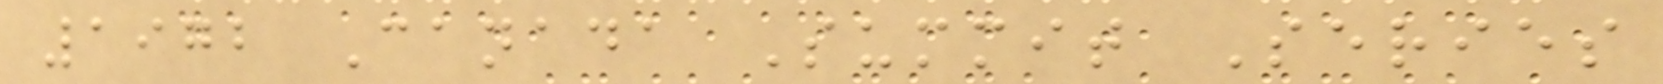1972 Canada Summit Series
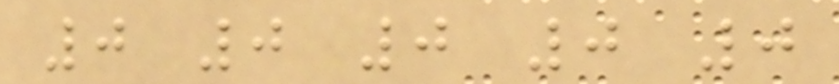0 0 0 0 0
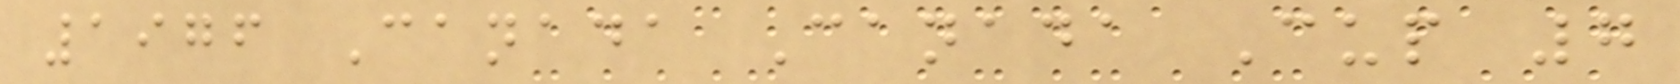1976 Canada Canada Cup 7
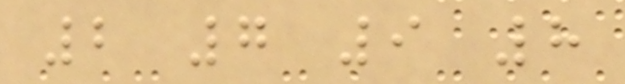2 7 9 8
